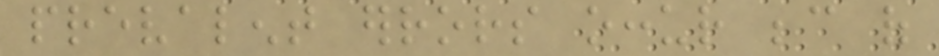prevalent errors occur because of
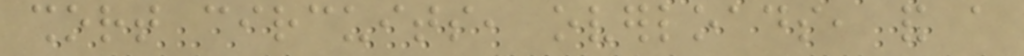short circuits, overloads, and a
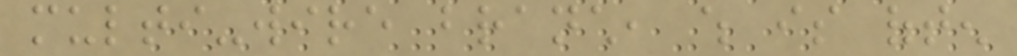multi-wire branch, which is often
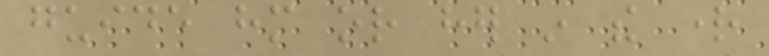guide him or her in the right
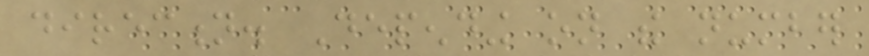direction. Depending on the number
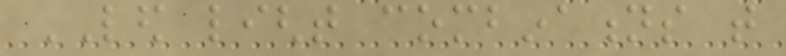LED light combinations that
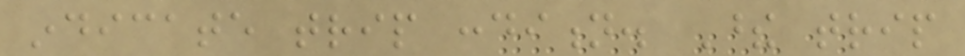indicate trip condition. These trip
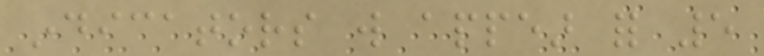indicators will appear for 5
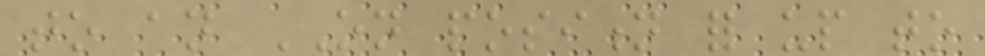to an ON position for up to
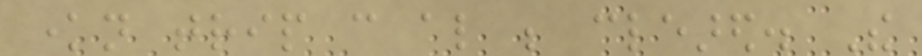known trip can also be cleared. The
